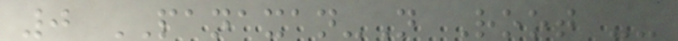0 PANAXAN-N Root --
